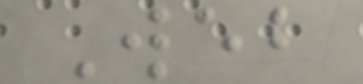Web
